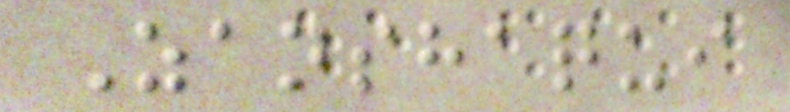Zanshaqui
